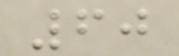60
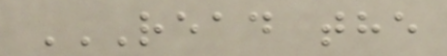READ THE
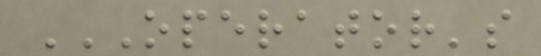OPERATOR'S
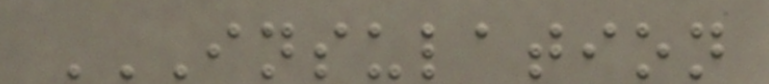INSULATION
